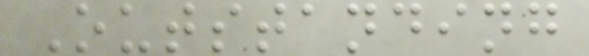Outstanding
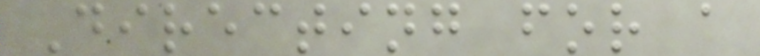Directing for a
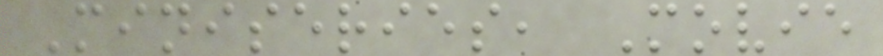Miniseries, Movie
